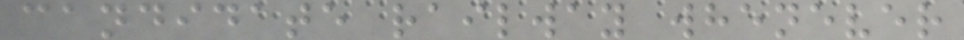candidate railway whenever
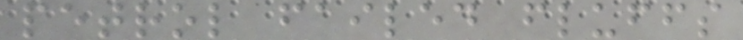petrol failed fluffs
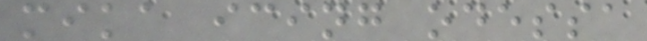mika icing odessa
